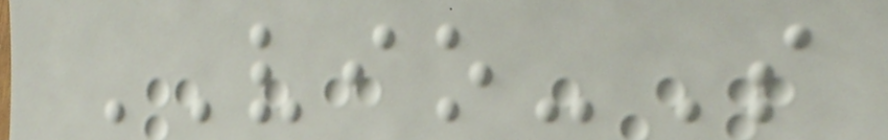VIO-S
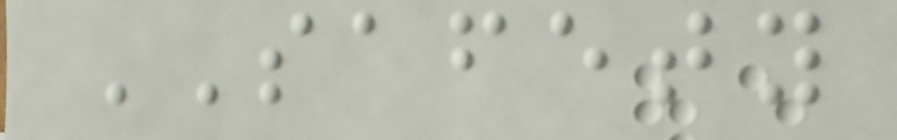SAFETY
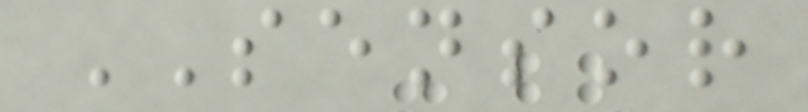SENSOR
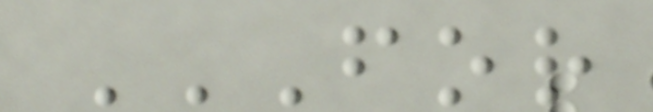FOR
